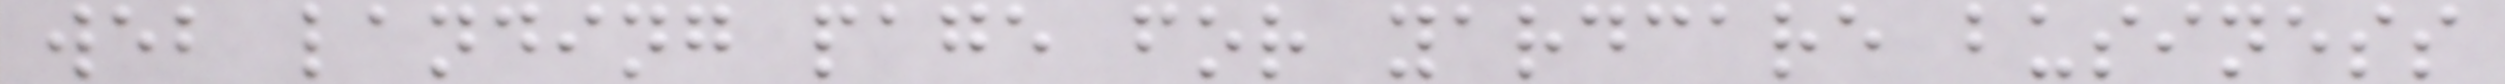web landing page for yardcare business
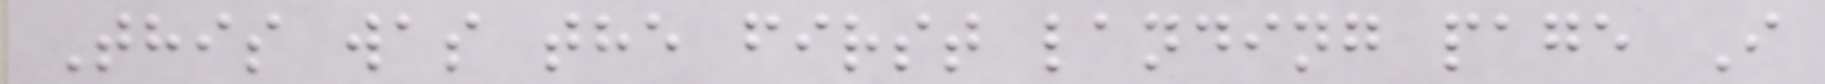This was the first landing page I
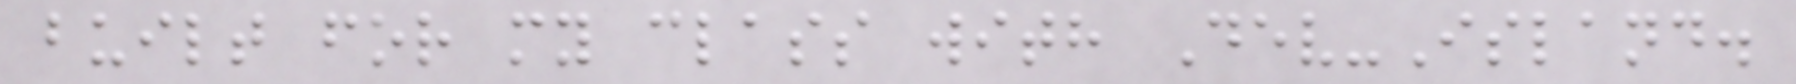built for my class with Dev-Island.
